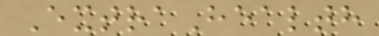ExtraHealth
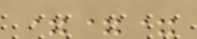===
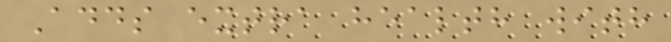Adds extra health with
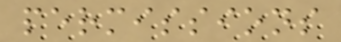permissions
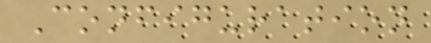Configuration
